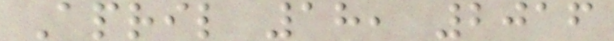April 18, 2016
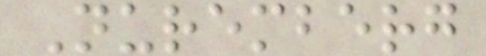Nuremberg
